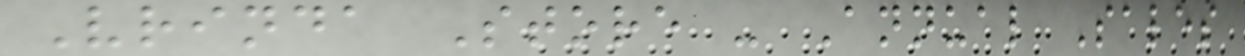Vrinda Store - Annual Sales
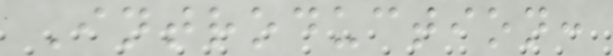Introduction:
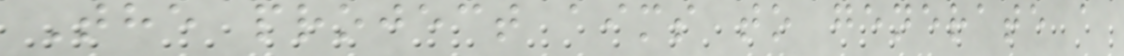The project aims to generate a
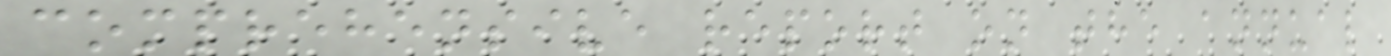comprehensive report on the annual
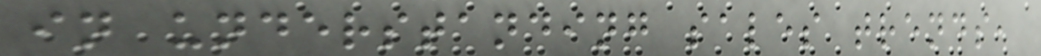in understanding sales trends,
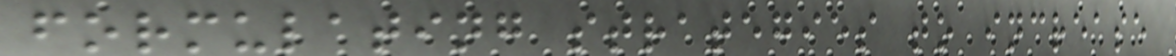formulating strategies to increase
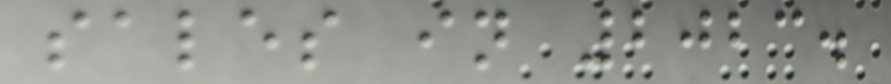sales in 2023.
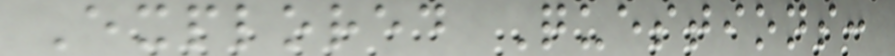Explored Questions:
